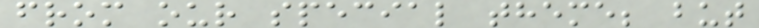from our special theme; but
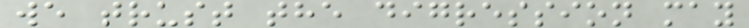we trust the digression may
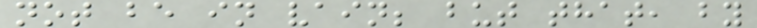not be in vain; but that, by
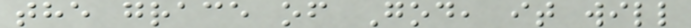the grace of God, it will
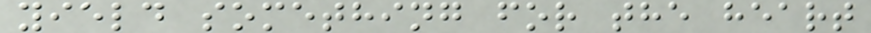yield something for the heart
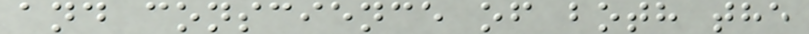and conscience of both the
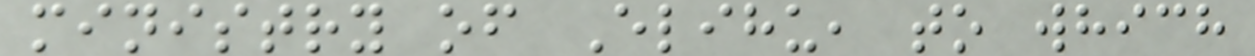ministry of Elihu, to which
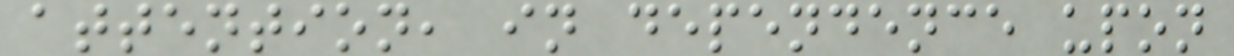attention, in dependence upon
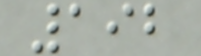192
